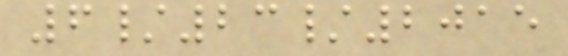6/23/2015
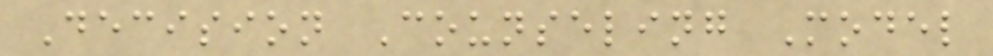Decision Counseling Model
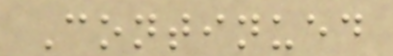Continued
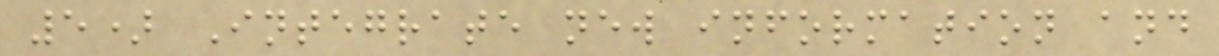5) Integrate new information and
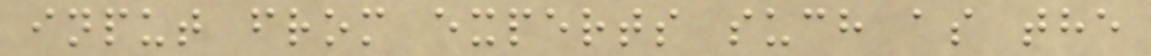input from experts such as the
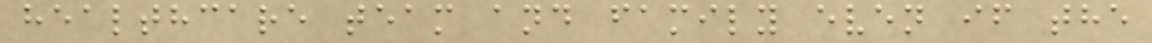healthcare team and family even if the
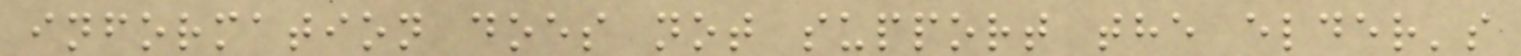information does not support the elder's
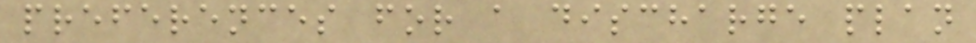preferences for a discharge plan
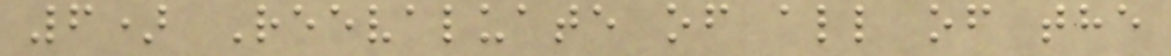6) Reevaluate of all of the
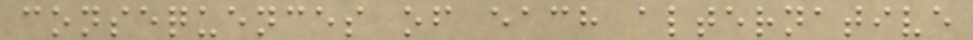consequences of each alternative
